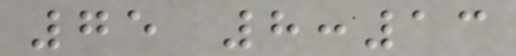75 8:13
